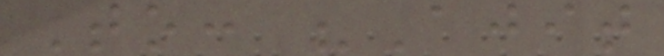To: "Ajit
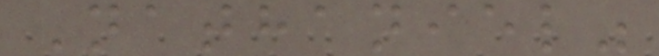Nathaniel"
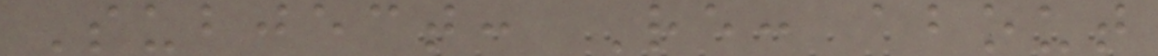Subject: Re: about
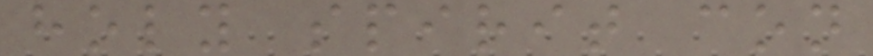holy spirit con
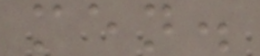men.
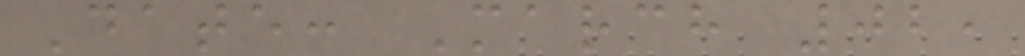Date: March 02,
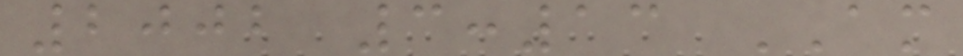2002 3:13 AM
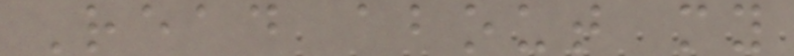Read about my
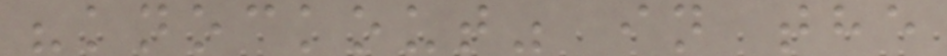"knockout" in the
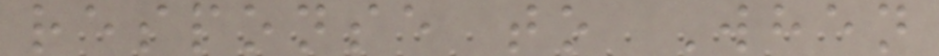response to When
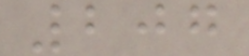207
